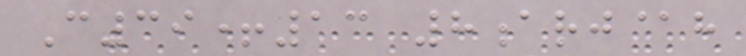C39+13 8arj@h
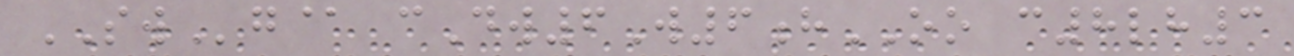SWg@ cDw6W6hOO c8lh3
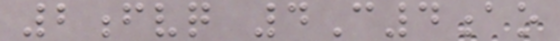2fvq 4C4ao
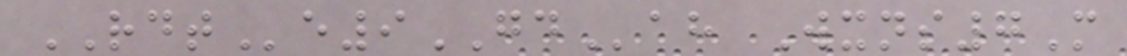RDTe9GDah Wxns7M
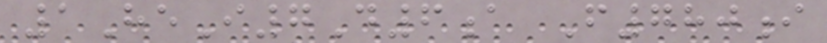1HeI7D6a F780i
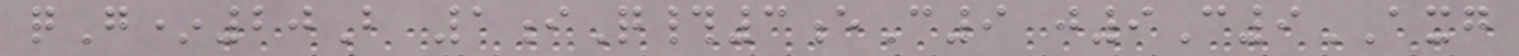qG*20B 1iQ#3eC9 j9C9AXG
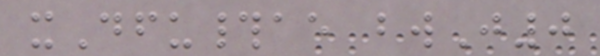xDfu#ae bwJ0
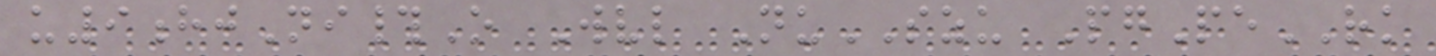u9hjNi#O Wvl NuSZU PgPeRK
